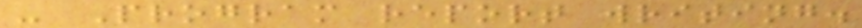- Program report writing.
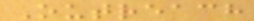Outreach
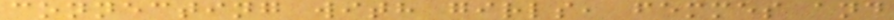connecting with girls, femmes and
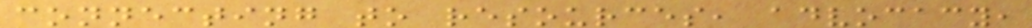connecting to resources, advocacy,
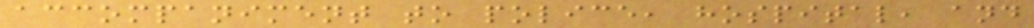accompaniment to police, hospital, and
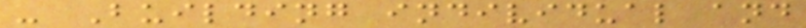- Building individual and
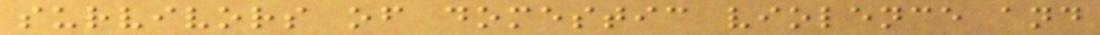survivors of domestic violence and
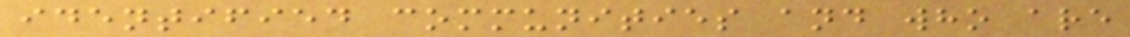identified communities and who are
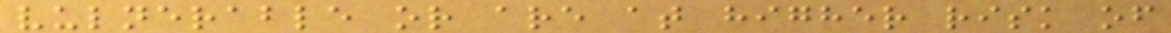vulnerable or are at higher risk of
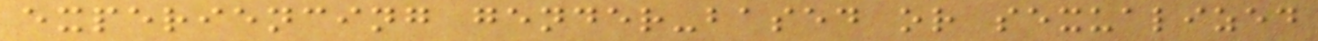experiencing gender-based or sexualized
